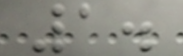1.
